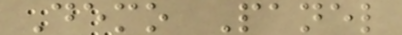Demo Panel
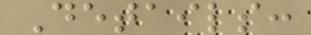Details:
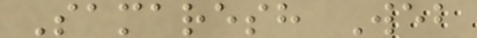Samaresh Web
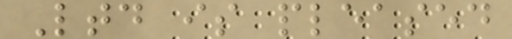Ltd is pleased
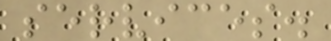services.
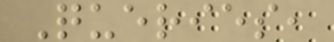Queries,
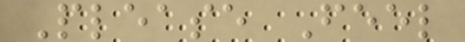Please Feel
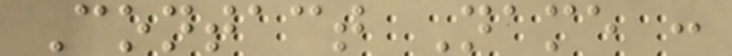Contact Name :
